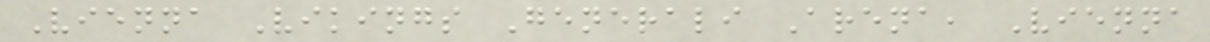Vienna Vikings Generali Arena, Vienna
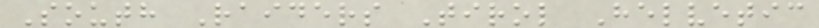South Raiders Tirol Helvetic
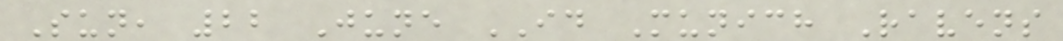Sun, 22 June ID Munich Ravens
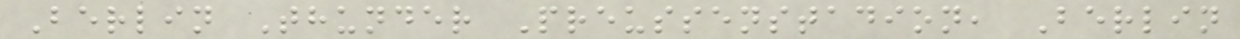Berlin Thunder Preussenstadion, Berlin
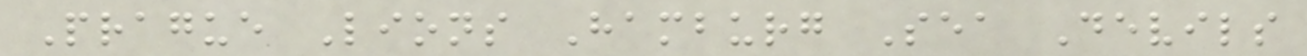Prague Lions Hamburg Sea Devils
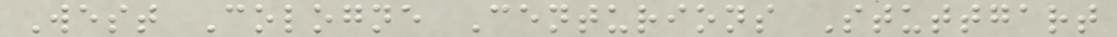West Cologne Centurions Stuttgart
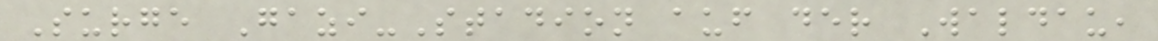Surge Gazi-Stadion auf der Waldau,
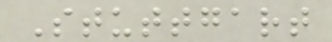Stuttgart
